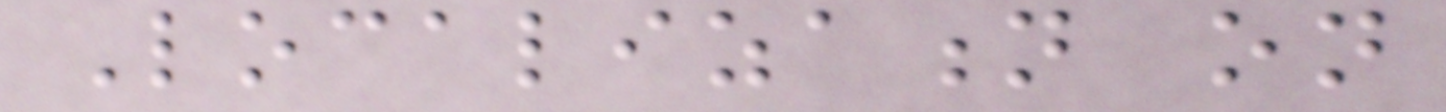Localization on
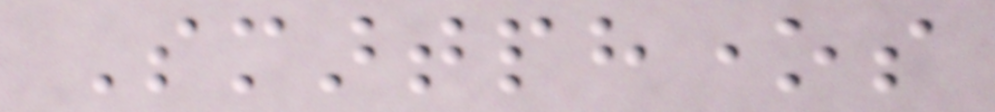Smartphones
